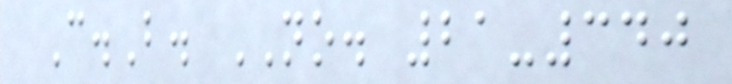C.B. NO. 21-340
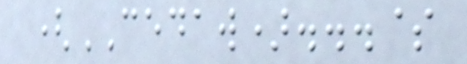(CEDAW)...$
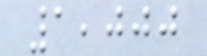1,000
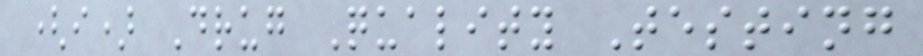(i) Drug Quality Testing
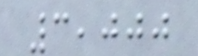3,000
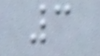3
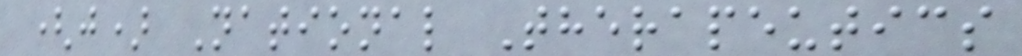(j) National Therapeutics
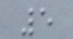5
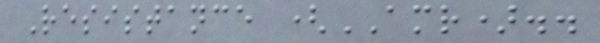Resistance (AMR)..
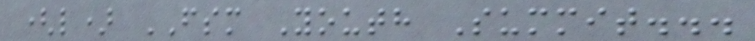(l) FSM Youth Summit...
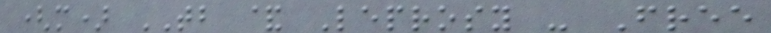(m) TB & Leprosy - Free
